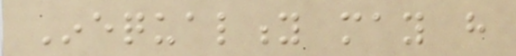Inequality may have
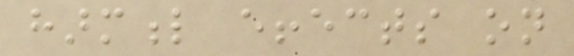harmful effects on
